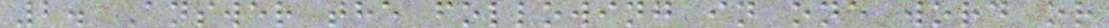2. Answer the following in one word or
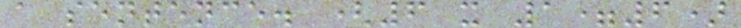a sentence. (6 x 1=6)
